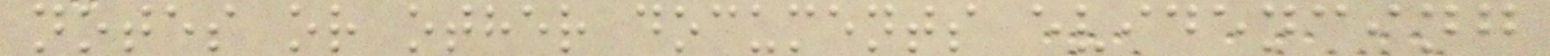notes or other documents evidencing
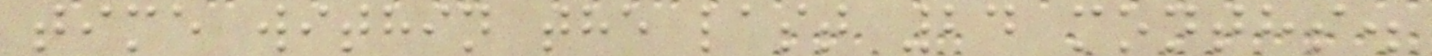time within the last 24 months.
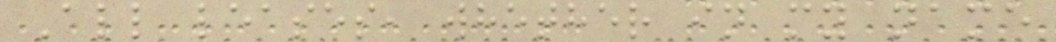All leases, whether in my name
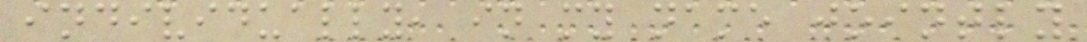individually, in my name jointly
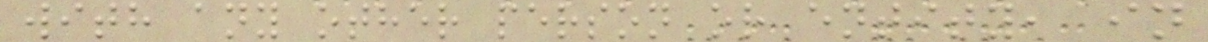with any other person or entity, in
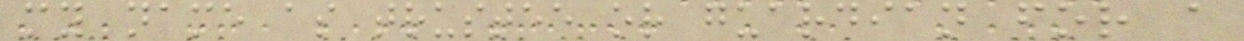my name as trustee or guardian for a
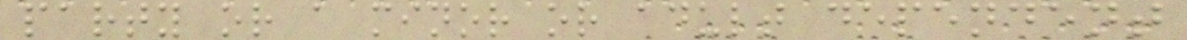party or a minor or adult dependent
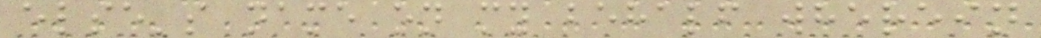else's name on my behalf wherein
